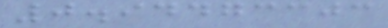0.94473303
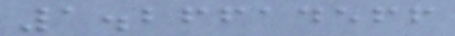1.26614566
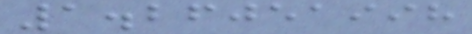1.26051998
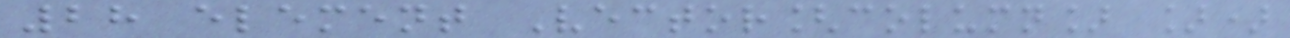28 element Vector[column] ])
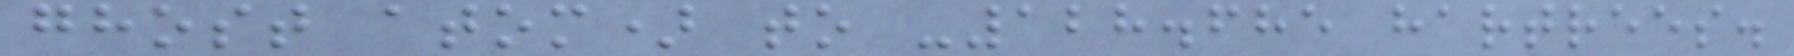ghost atom) to -128.685 hartrees.
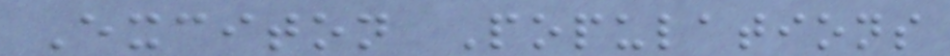Exciton Populations
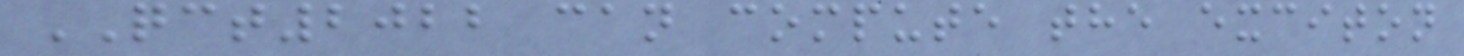QCT2022 can compute the exciton
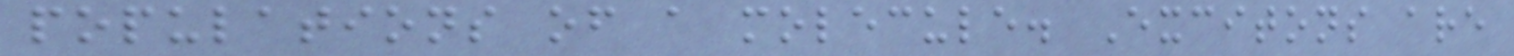populations of a molecule. Excitons are
